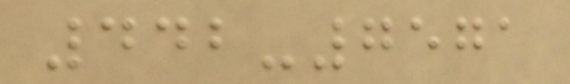442-7571
